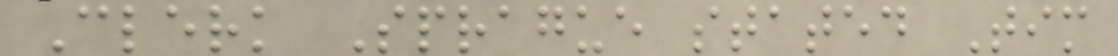Clerk Sprague stated Tim
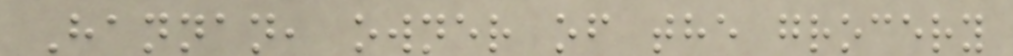Hannan, owner of the grocery
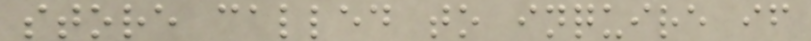store called to inquire if
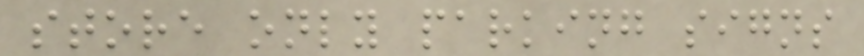store only parking signs
